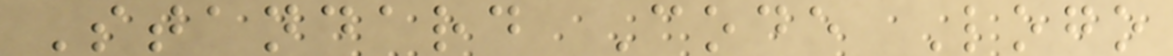Standard Code Logo
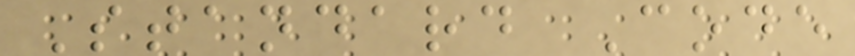Standard Code
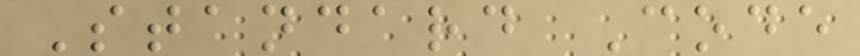Standard Code
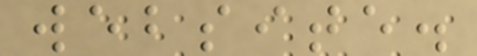website.
